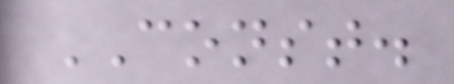CONST.
